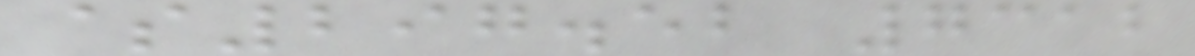$297.52 7312
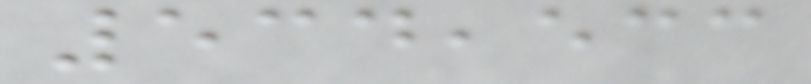534,533
